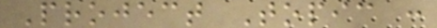Project Topic :
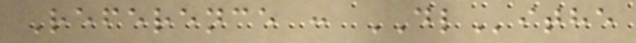Reference : DLithe
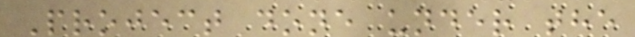Project done under the
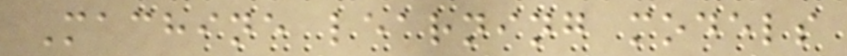Machine learning models
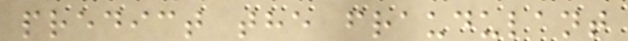predict the fraudulant
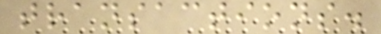transactions.
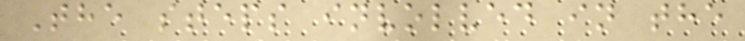The steps involved in the
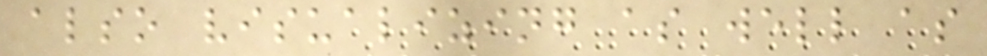also visualizing as well as
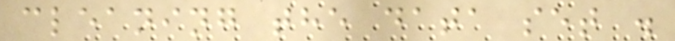cleaning the data set .
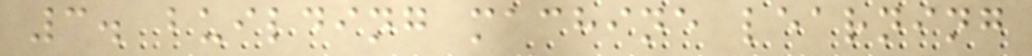3. building machine learning
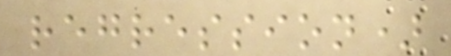regression)
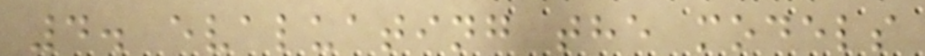4. evaluating the models
